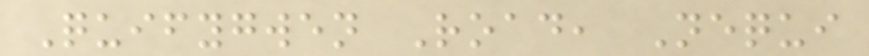Quifygwen Road, Nequi
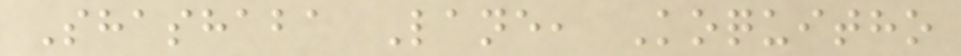Shashaba Lane, Koquitho
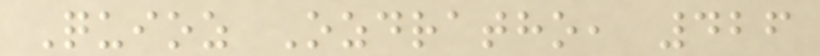Quioz Ozdratho, 426
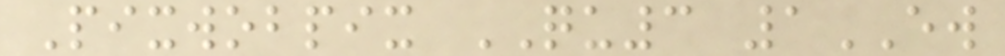Pixwobpix QU3 1EW
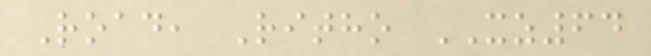Road, Ritho XZ64
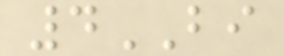4BI
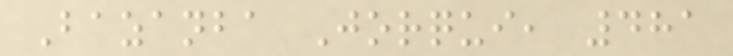Bazanba Jorqui, 481
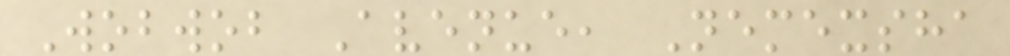Wobwob Avenue, Nemexsha
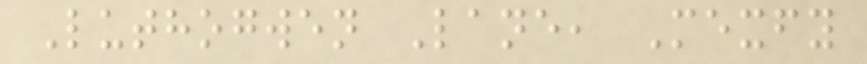Luthogwen Lane, Mexfy
